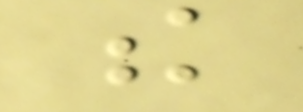k
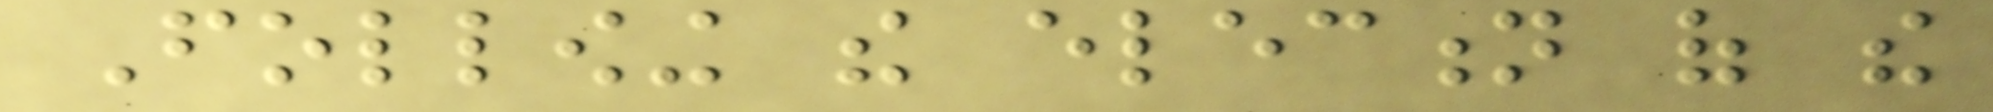Following the election of the
